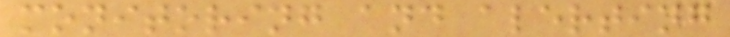monitoring and alerting
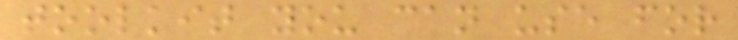toolkit you can use for
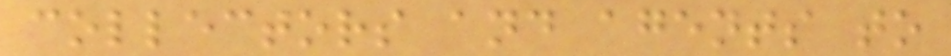collectors and agents to
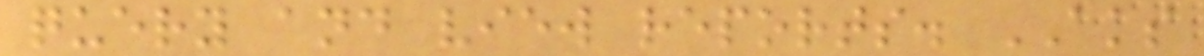query and view reports. AKS
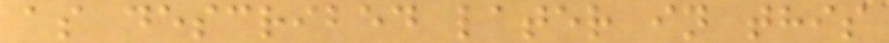as described later in this
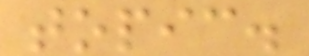topic.
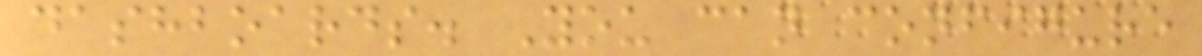dashboards. You can configure
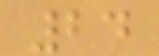24
